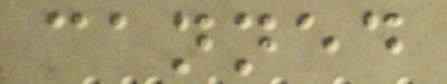canned
